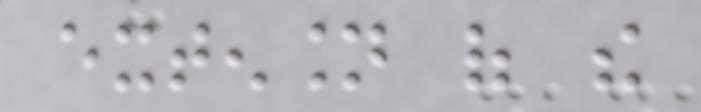extension of the
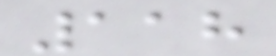118
